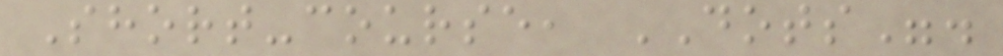Short-course, DOTS".
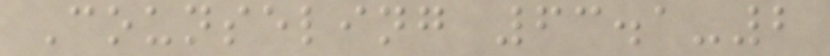Counseling 63.1-2
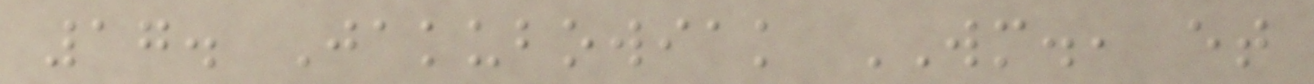17. Jakubowiak WM., et
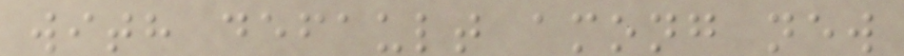with default among new
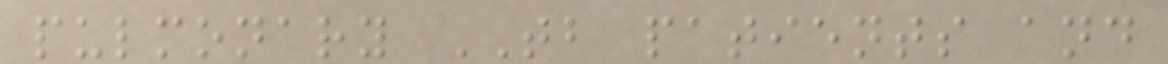pulmonary TB patients and
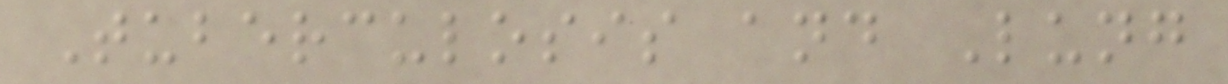Tuberculosis and Lung
